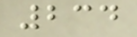234
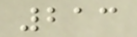213
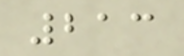213
